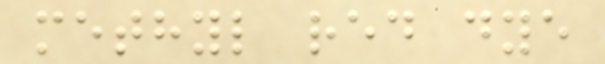methyl red dye
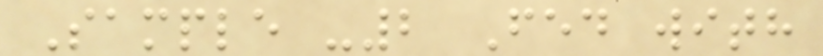Sample -2 Fed with
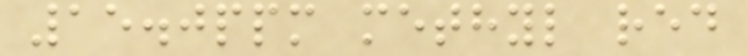15.0ppm methyl red
